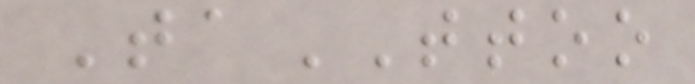TaTTOO
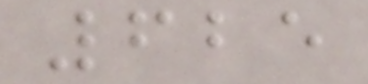625
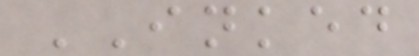INKED
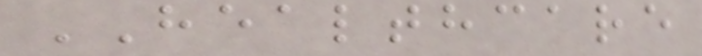HEALTHCARE
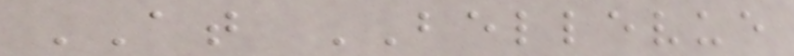AT BELLEVUE
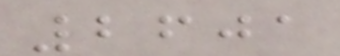2601
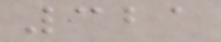321
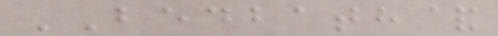BEDBATH&
